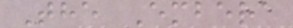The Embera
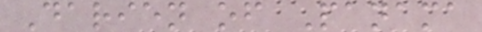Darien of Panama
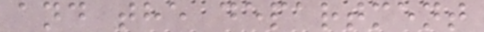and the department
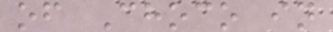of Choco in
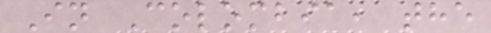In Colombia, the
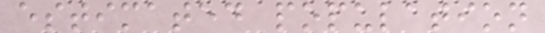estimated population
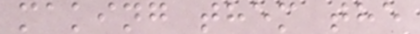making them the
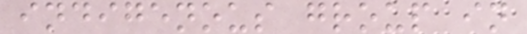indigenous group in
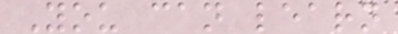You can learn
